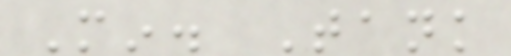Min. Tank
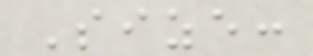Size:
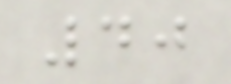40
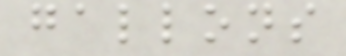gallons
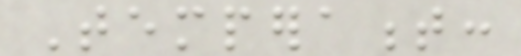Temperament:
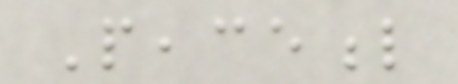Peaceful
